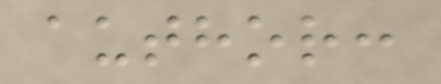author:
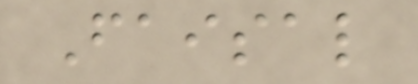Faisal
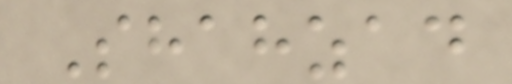Shahzad
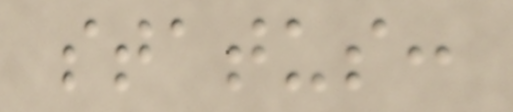status:
